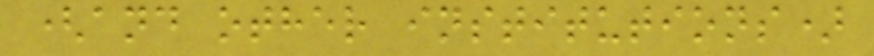(and other institutions)
